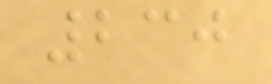230
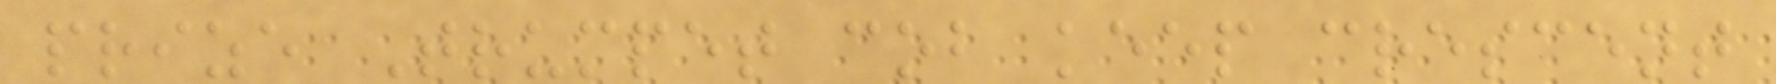prize Trumpet cob keep crescent
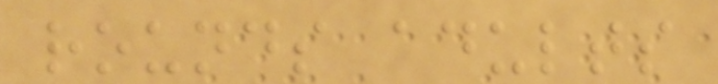rounds adults
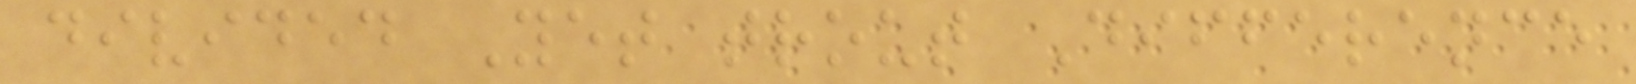divided Yet trout Difference
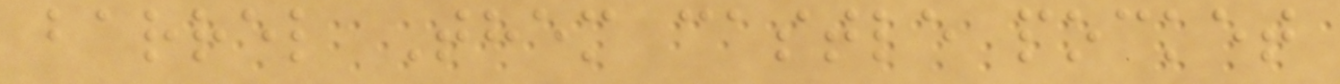barrel Them castle pocket
